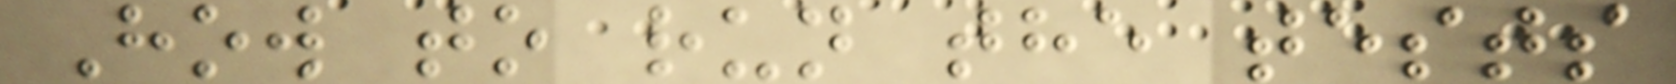How to run the tests
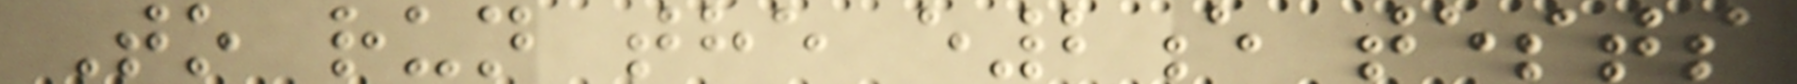To run the e2e tests
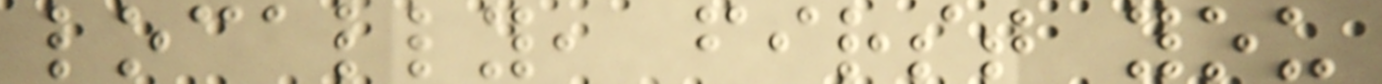locally, first you
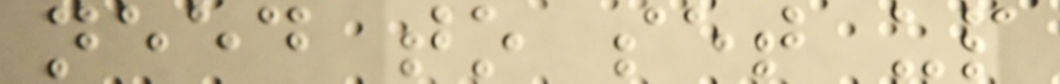need to set up
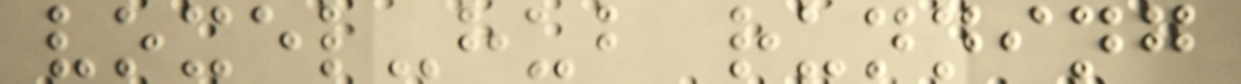voxel-hub running
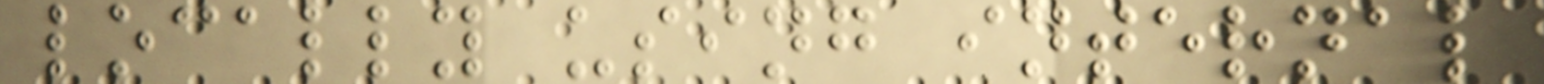locally using internal
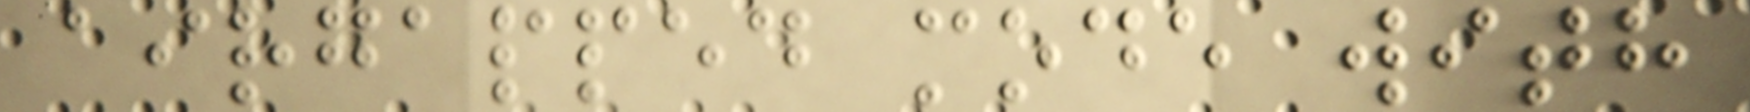airgapped mode with
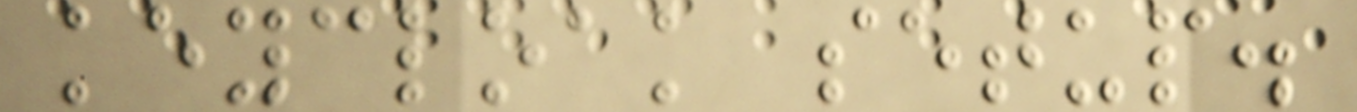keycloak setup.
